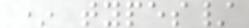* types/
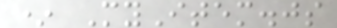* MyItem.js
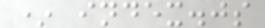* index.js
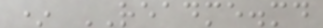* README.md
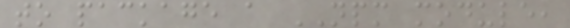to package a NPM module,
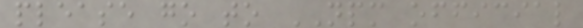please go to NPM official
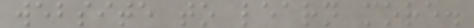website to learn more.
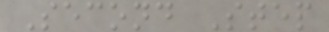Second Step
